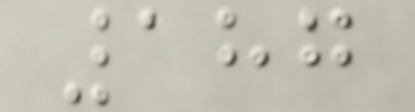187
